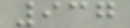937
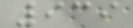939
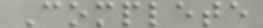Complete
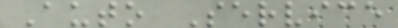Auto Service
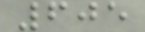605
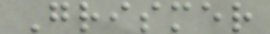Grismer
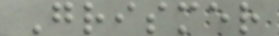Grismer
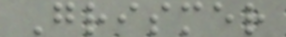Grismer
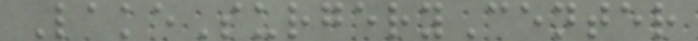LakeSurgeryCenter
